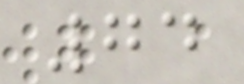74
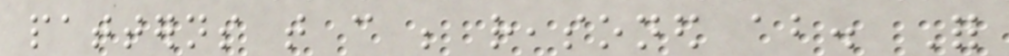patterns that can be reasoned about. For
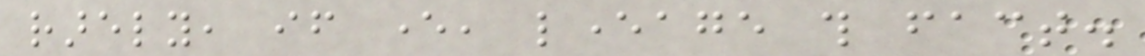rarely, if ever, leverage this fact.
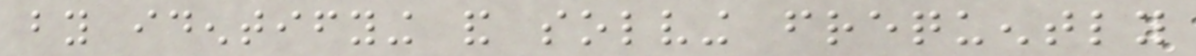by identifying and solving frequently
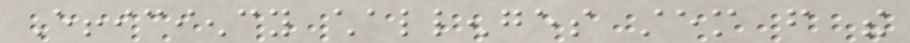Efficiency challenges stem from the
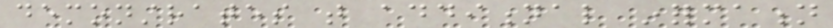demonstrates that additional information
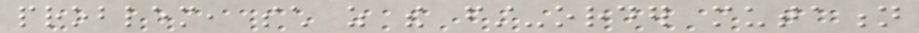problem, such as the first-order mutation
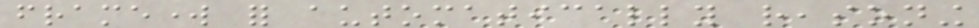framework for automatically reasoning
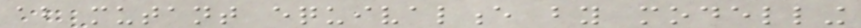about mutant equivalence by modelling
